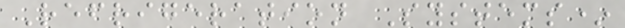Refrigeration Systems*
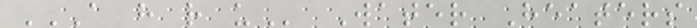A H R U Water Heaters
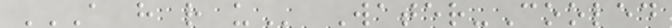A H R U Water-Cooled
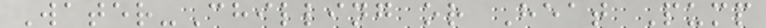Water-Chilling or Heat Pump
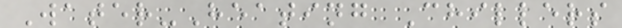Water-Heating Chillers
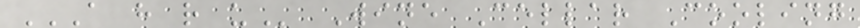A H R U Wine Cellar Cooling
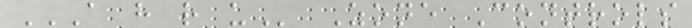A H R U Zone Controls
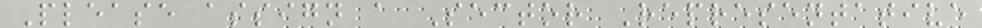Please assign a Sector Representative
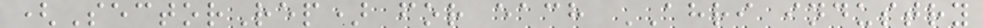(SectorRep) for each AHRI industry
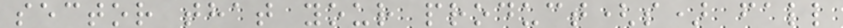sector that your product(s) fall
